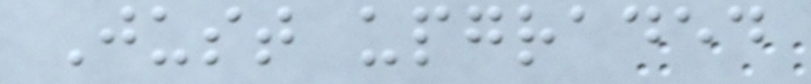Just upgraded
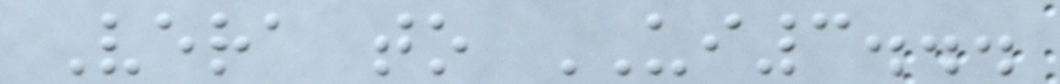Vera to UI3...
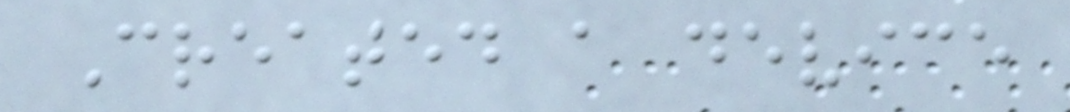Created a device
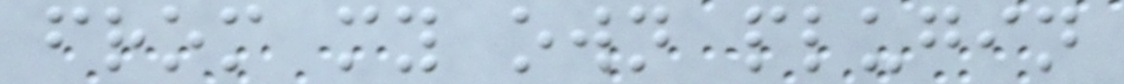from my own plugin
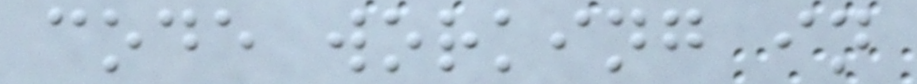code working in
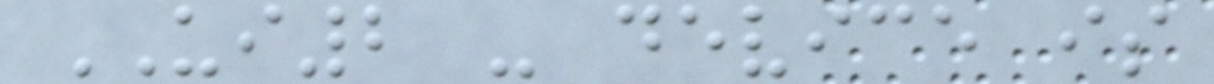UI2 - device is
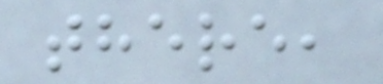there,
